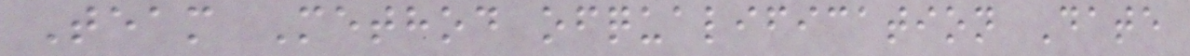Team Method ofqualification Date
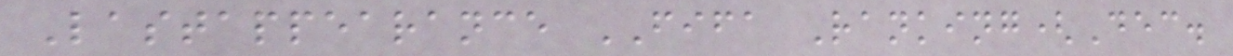Lastappearance FIFA Ranking(Dec.
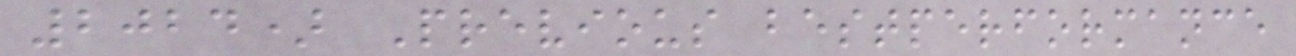2024) Previous bestperformance
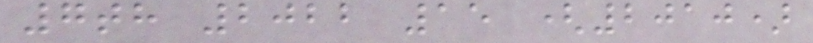7th 2022 15 (2010)
